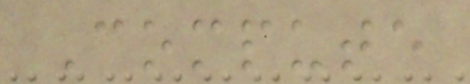Compute
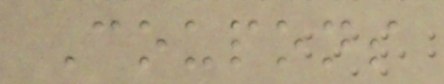Coupons
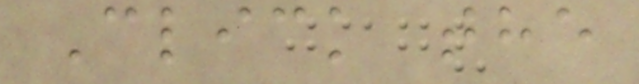Click the
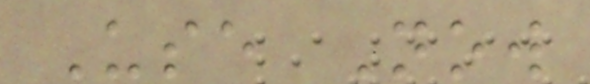Use Now
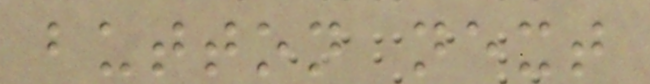button next
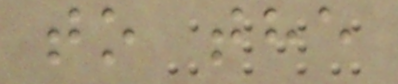to the
